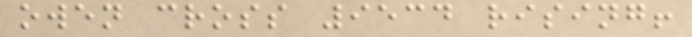owen cross 9534 rising!
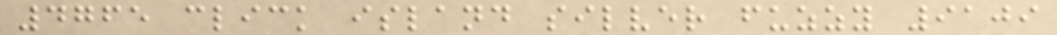4765 click island silver fuzzy 9109
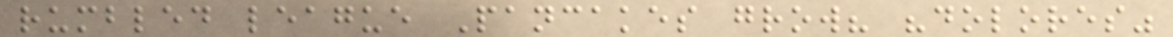rumbled league Pancakes grow? "dolores"
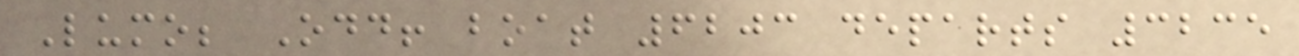Lumo; Odd! boat 6203 departs 3235
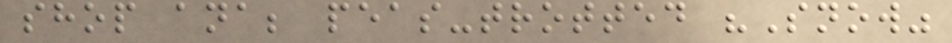shop ana; peas-trotted "Snow"
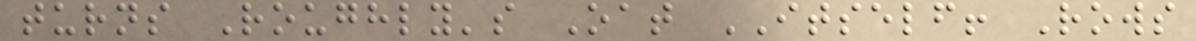turns Roughly's Oat ITSELF! Rows
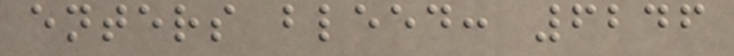enters bleed: 6246
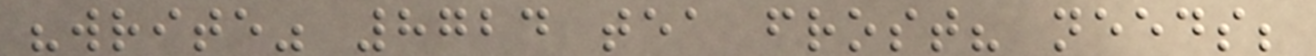"write" 8724 tea frost? needs;
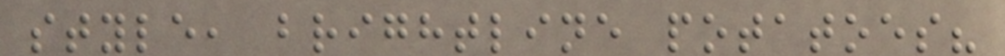style, brightline potatoes?
